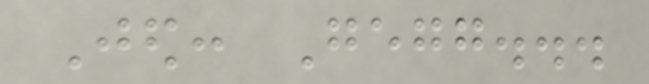Jed: Gegg...
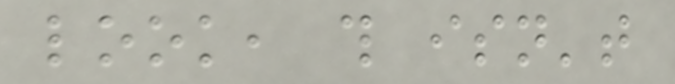look, this isn't
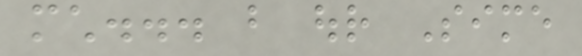much... but our Sime
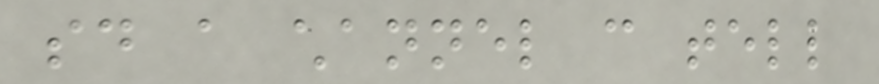said a channel can tell
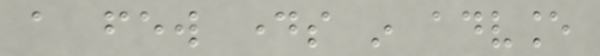a few days in advance
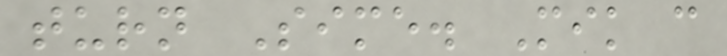turn Sime. Mik can
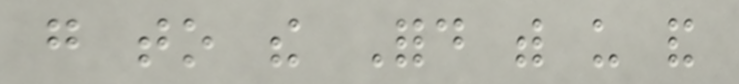go to the Ford with us and
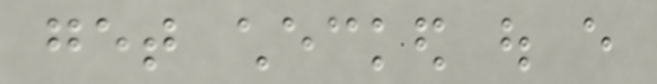get checked out every
